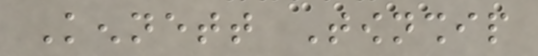Kennett Township
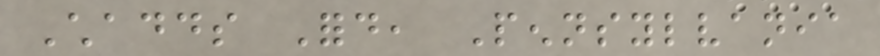Chadds Ford, Pennsylvania
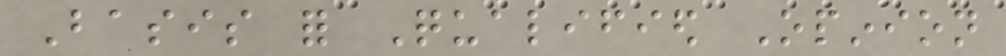Basis for Qualified Opinion
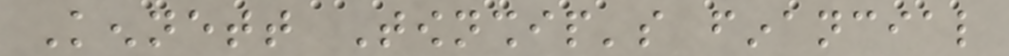Kennett Township's financial
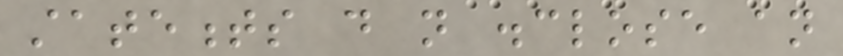statements do not disclose an
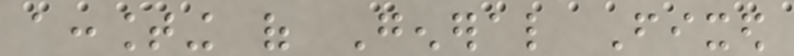accounting of General Fixed
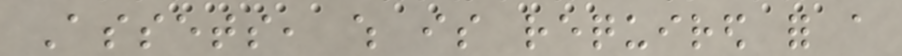Assets, which is required for a
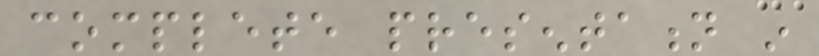complete presentation in
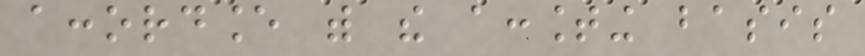accordance with the accounting basis
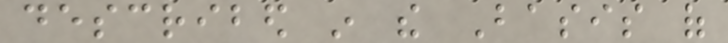described in the Basis of
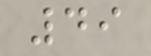49
